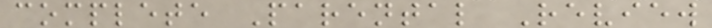complete Parental Review
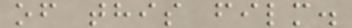of this film.
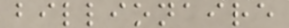billionaire
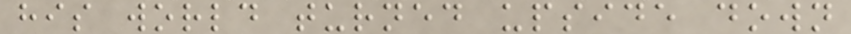his world turned upside down
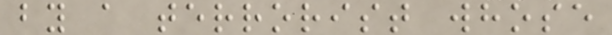by a terrorist whose
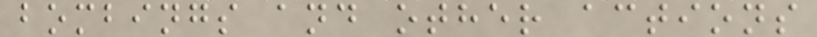bombings and other actions
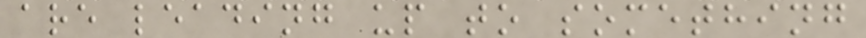are leading up to something
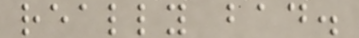really bad.
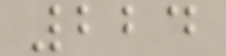224
